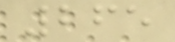265
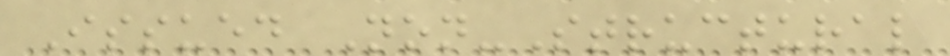Issued Non-Structural
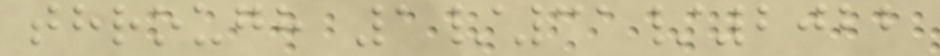through 1/31/2022
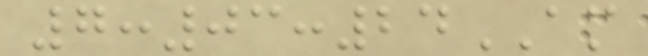7:03:24AM
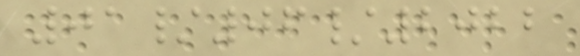01/06/2022
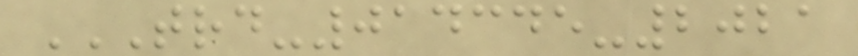TRD-014345-2021
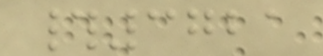#3721
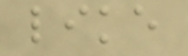like
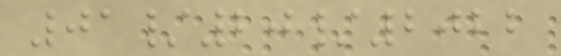01/20/2022
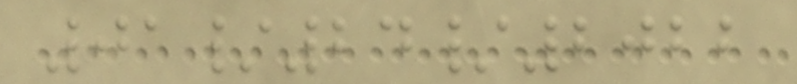01/24/2022
